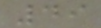49
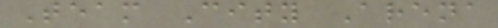Team City Arena
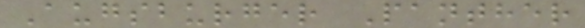Augsburger Panther
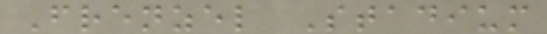Frenzel Stadium
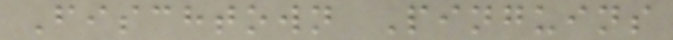Fischtown Pinguins
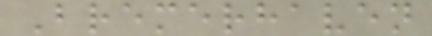Bremerhaven
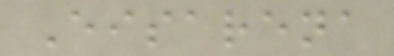Eisarena
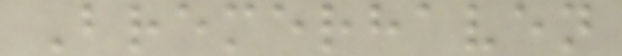Bremerhaven
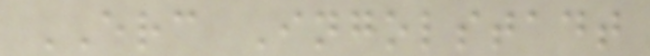ERC Ingolstadt
